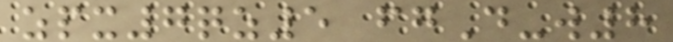zpx7qz5 fgD-w8
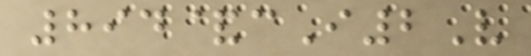894&cI2V
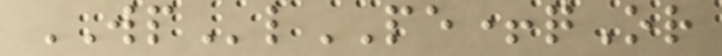WPlPE+qOr
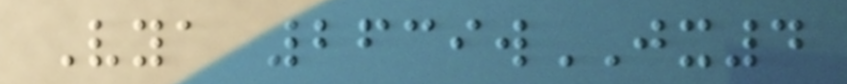Vya 2639wJX4
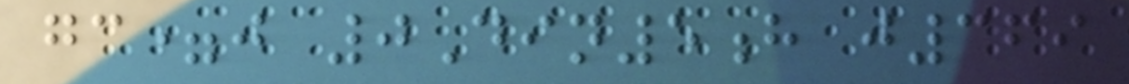gc=j 0Din5h j369
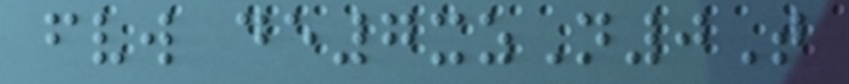fvw de7xzN0T
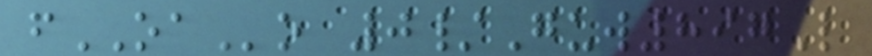fOAo 0/Guw897L
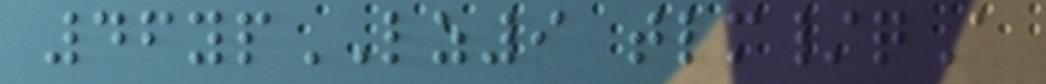46ypLZ9 tlm/qA
